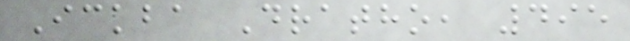Ickba Dratho, 495
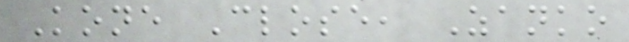Kone Close, Zanko
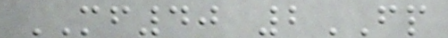MF40 2FP
